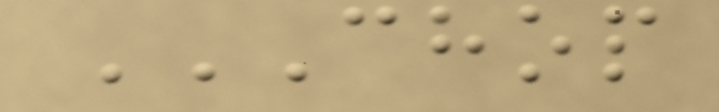CHOP
